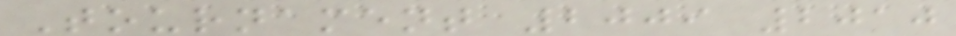Tournament 2009 2010
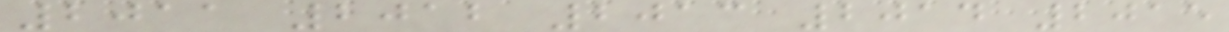2011 2012 2013 2014 2015
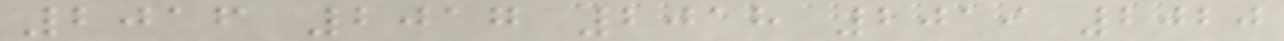2016 2017 2018 2019 2020
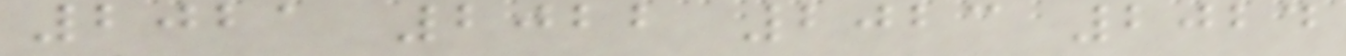2021 2022 2023 2024
